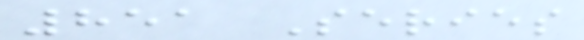851 Series
